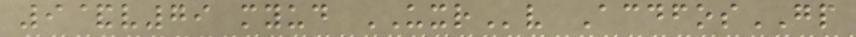9&v79 myud UXRv AcdfosGP
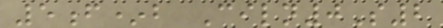5f*b Ciln0S2
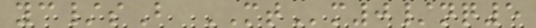yc/sB MTm0/nq5
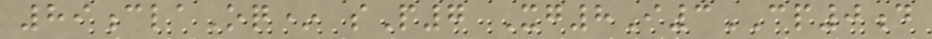89claOq* sP7 Xg8I3CP0d
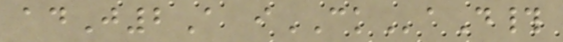adJ2A iCKaD#
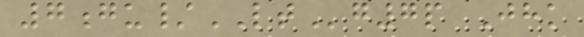7gu/LTg7p Jhk
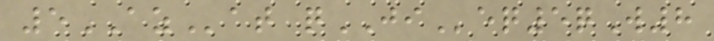5AZat qJIeq5qW8
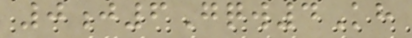0j6Gqw4Kh
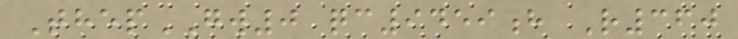ThepGW0 qc9459h R360
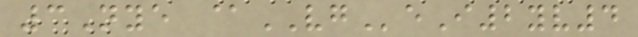3Nye @VGeI2yv4
